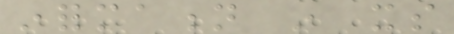information in its
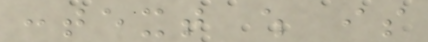context which is
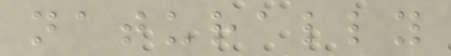naturally
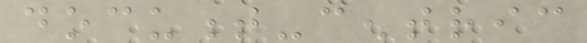document-centric
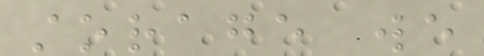storage we
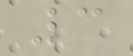3
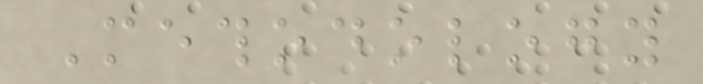Methodology
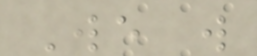We will
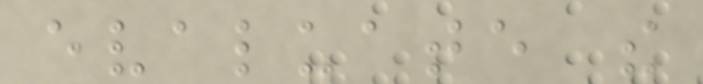evaluate the
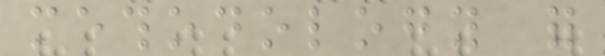methodology for
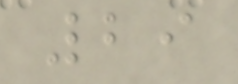29
